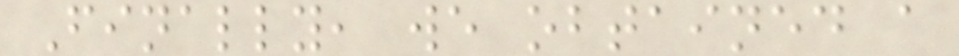Finally, we obtained a
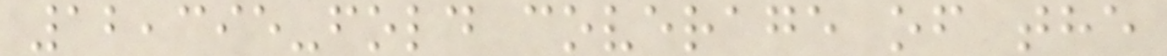12,395-fold coverage of the
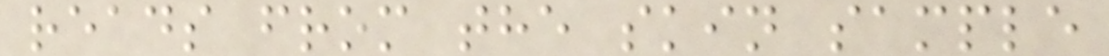reads from the skin sample
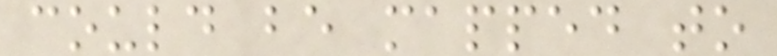could be mapped to
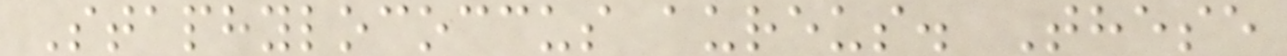Staphylococcus aureus. These
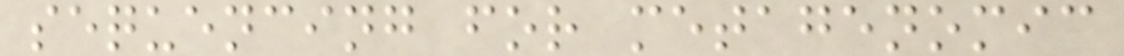sequencing for metagenomic
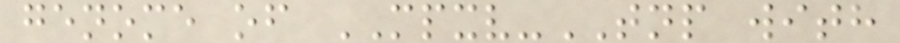genome of MPXV-TNP with
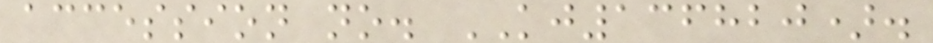accession no. KJ136820).
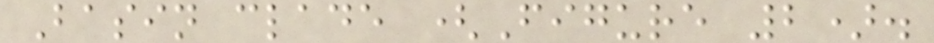Basin clade (Figure 2).
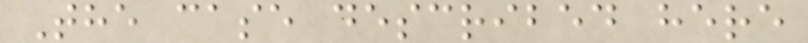The case described here
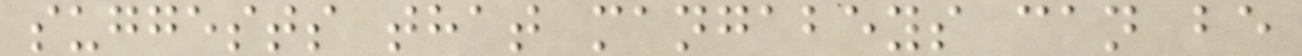suggests that mangabeys can be
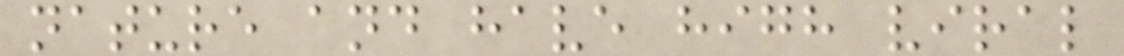nature and have high viral
